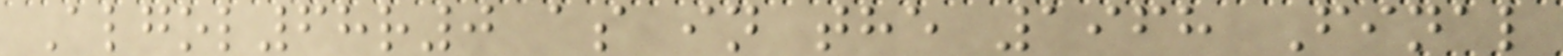Algol68r0 as in the 1968 Final
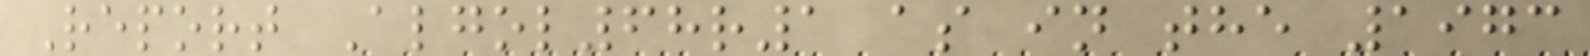Report Algol68r1 as in the 1973
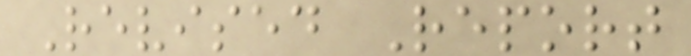Revised Report
